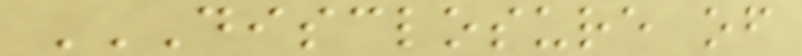DISCLOSURE OF
